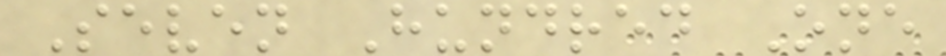Seven Hundred One
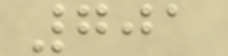701
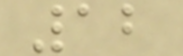12
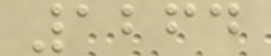1264
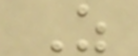Z
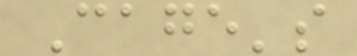Cage's
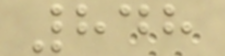848
